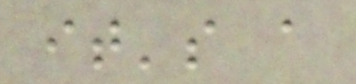it's a
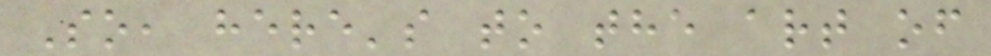So, here's to the art of
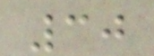30
